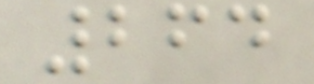264
